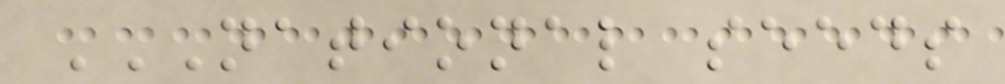NATIONAL SEEDS
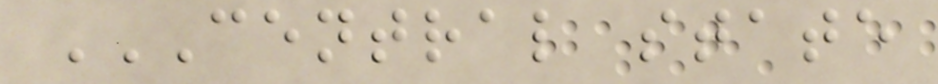CENTRAL STATE
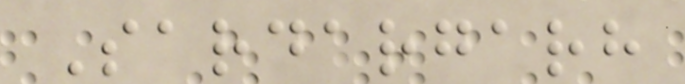Sardargarh
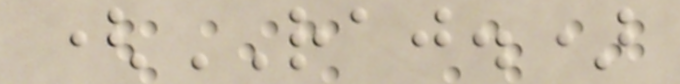(RAJ.)
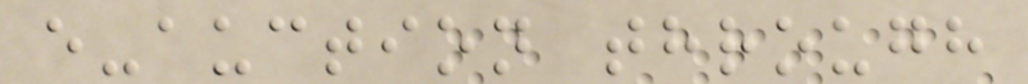e-auction through
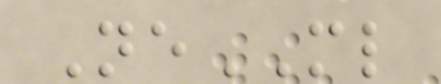NeML
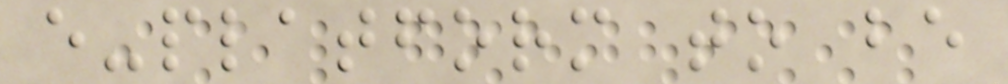e-platform to be
